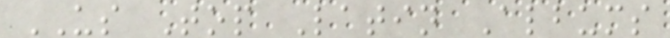US Top Latin Albums
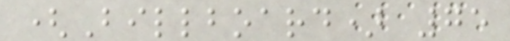(Billboard) 75
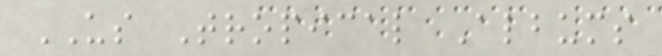US Tropical Albums
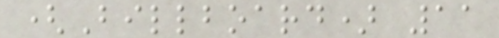(Billboard) 11
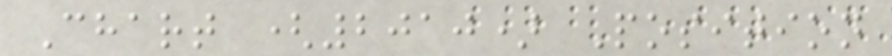Chart (2010) Position
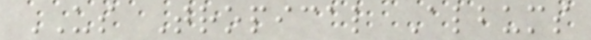US Tropical Albums
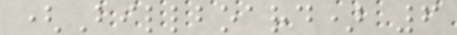(Billboard) 6
